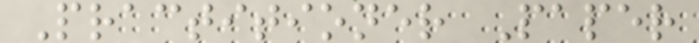Practitioner Paper
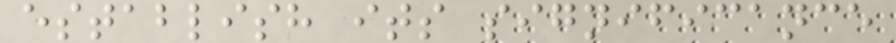establish its significance
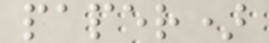paper)
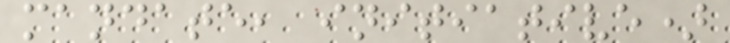mandate, initiative)
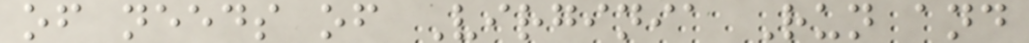of needs of Virginia Run and
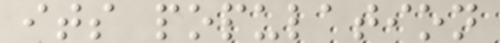its population
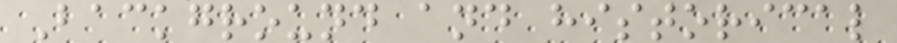Background and historical
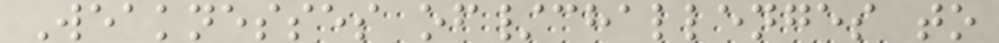Weaknesses of/challenges to
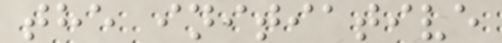the initiative
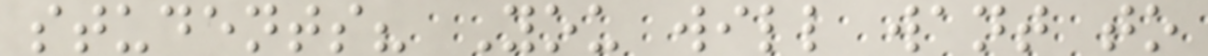students? You will want to
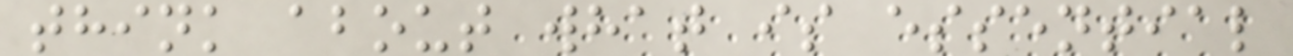think about what is essential
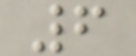6
